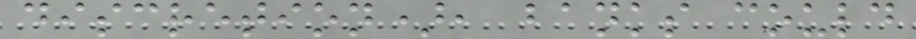discretion), banks could
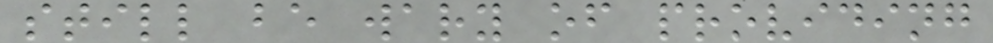still be wary of providing
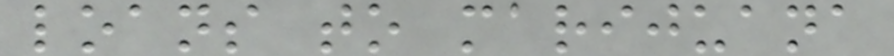loans to marijuana
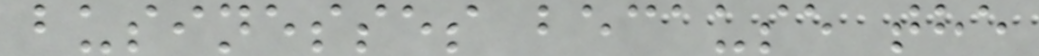businesses because the
